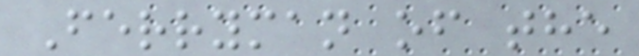Ferryman of the
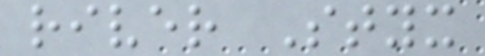river Styx
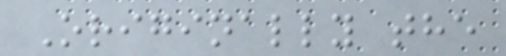Originally the
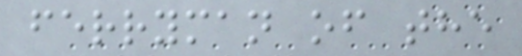ferryman of the
